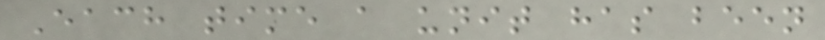Each time a unit has been
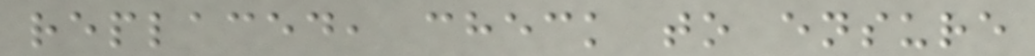replaced, check to ensure
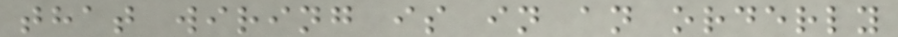that wiring is in an orderly
